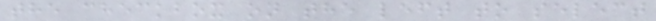the checkbox on the left to select
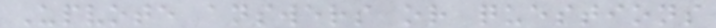Upvote answers or questions
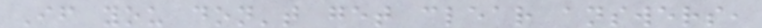If you don't get clear answers,
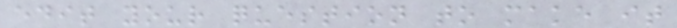edit your question to make it
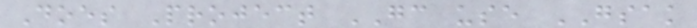Does Project GC use GSAK
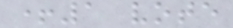+1 vote
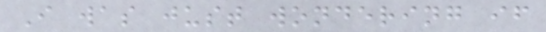I was just wondering if
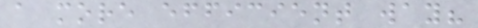a more efficient way?
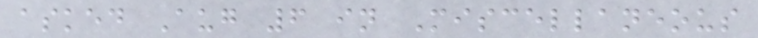asked Aug 6 in Miscellaneous
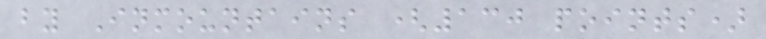by Inmountains (130 points)
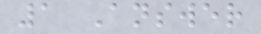1 Answer
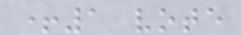+1 vote
